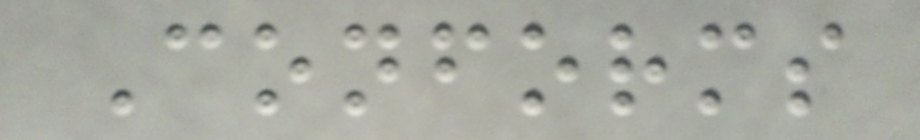Conforms
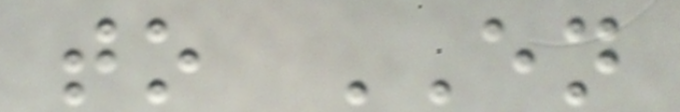to EN
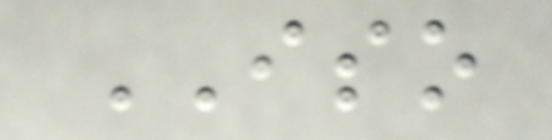ISO
